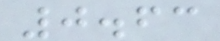0.63
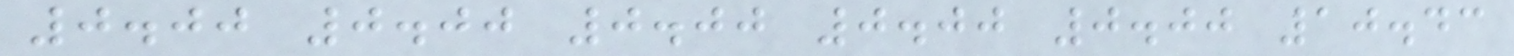0.00 0.00 0.00 0.00 0.00 10.43
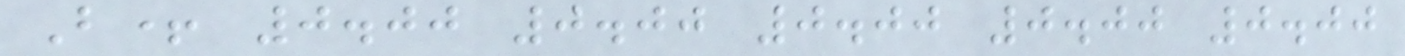B+ 0.00 0.00 0.00 0.00 0.00
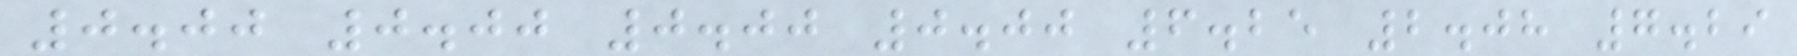0.00 0.00 0.00 0.00 6.25 2.08 7.29
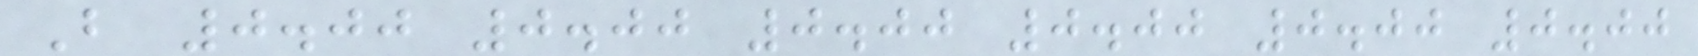B 0.00 0.00 0.00 0.00 0.00 0.00
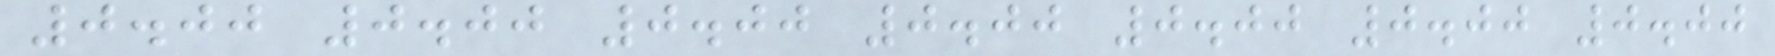0.00 0.00 0.00 0.00 0.00 0.00 0.00
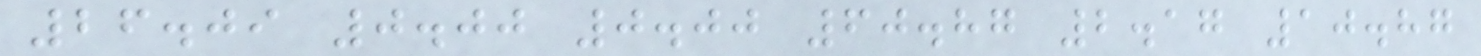26.09 0.00 0.00 60.87 2.17 10.87
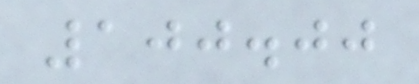100.00
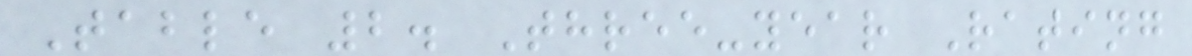Table 2. Three-year Rating
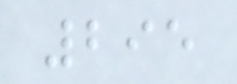295
